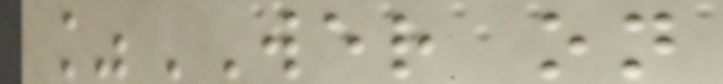%WER on
